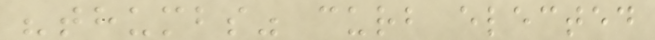"thumbs" curb elected
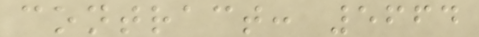contract: 5664
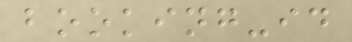booking-id
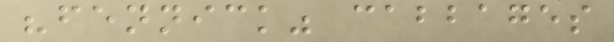"fennick" cabbages
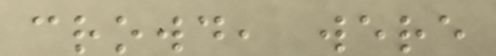crowd, were
